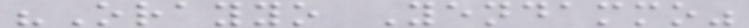"Orayyo Yendammo"
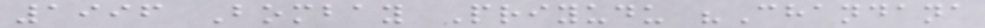1996 Bombay Priyudu "Chandana
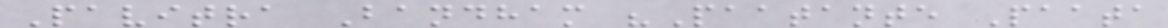Pavitra Bandham "Paatante Paata
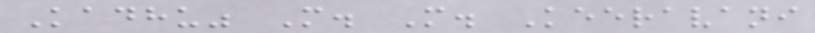Kadhu" M. M. Keeravani
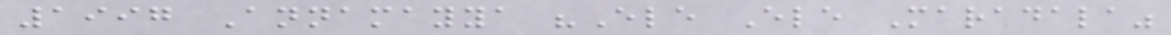1997 Annamayya "Ele Ele Maradala"
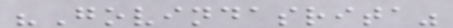"Govindasrita"
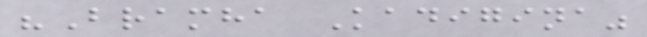"Bramha Kadigina"
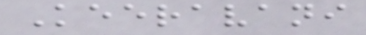Keeravani
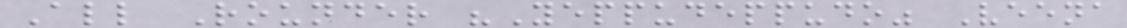All Rounder "Yeppudeppudo" Veena
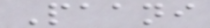Paani
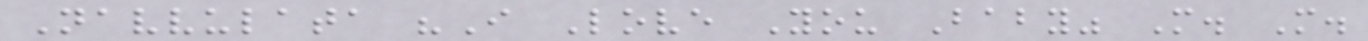Navvulata "I Love You Baby" M. M.
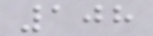108
